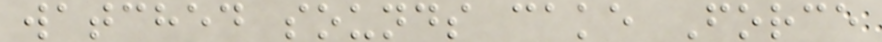watched sounds cake Force
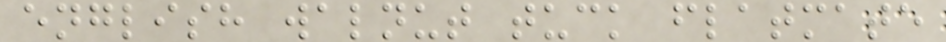english walnut tuck flatmate
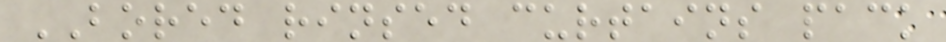BORED rinsed curtains pack
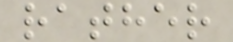rather
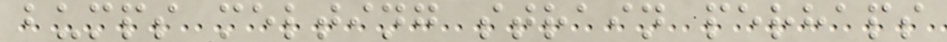bumps melting strain perhaps
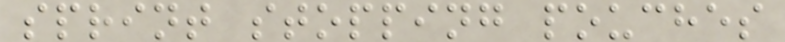sprint stopping pouches
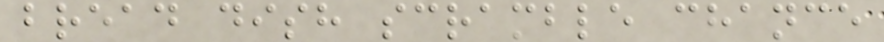bread dish scramble chance
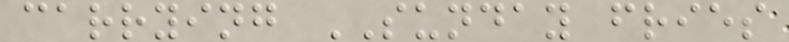carrying SUNDAY fries
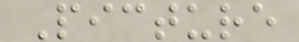Picture
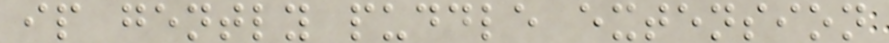ip gently puddle extension
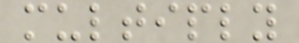multiply
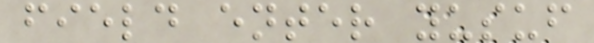field enter yusuf
